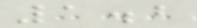1.2
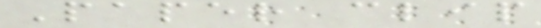Paper clip
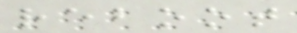reboot
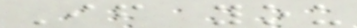If you
